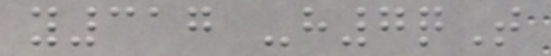y317 -h7qT
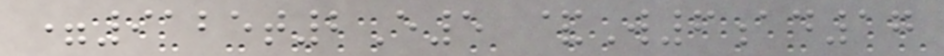=9125t2E5 &W6ad17
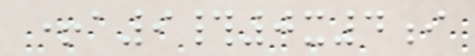+a9#0x4i
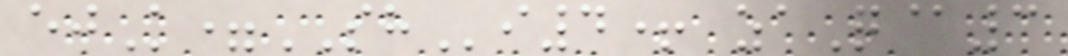ejK=SHi4+ zaQ@3
